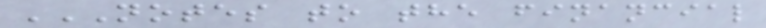NOTES TO THE FINANCIAL
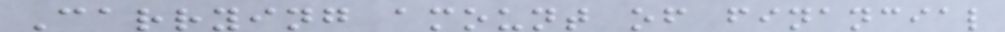Carrying amount of financial
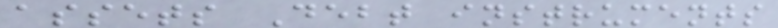assets Debt instruments
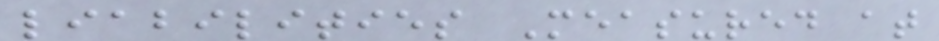liabilities Measured at
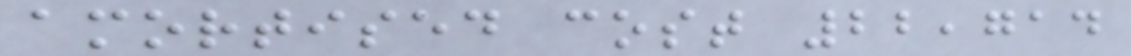amortised cost 22,714
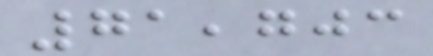71,703
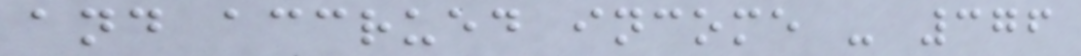and accrued income - 376
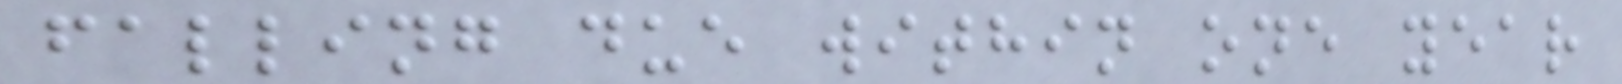falling due within one year
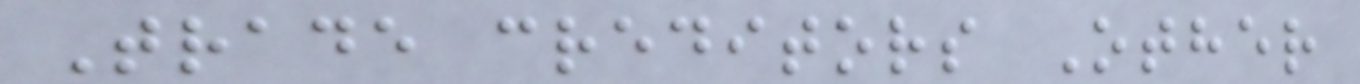Trade creditors Other
